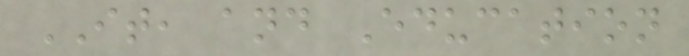IT, and Education
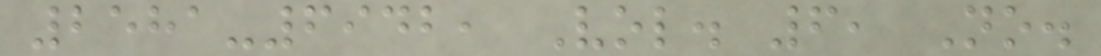2581-6942, Vol. 6, No.
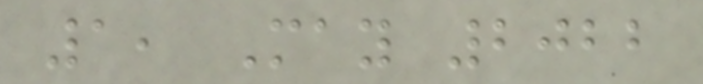1, May 2022
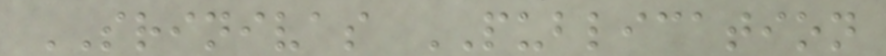SRINIVAS PUBLICATION
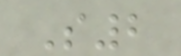S2
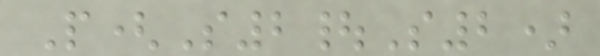P(S2|S2)
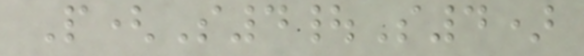P(S4|S4)
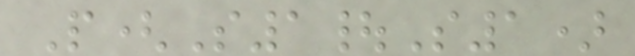P(S1|S1)
